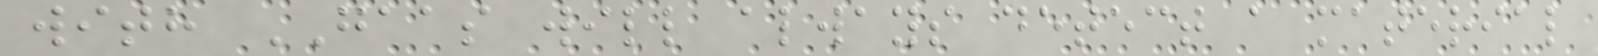with GAAS will always detect a material
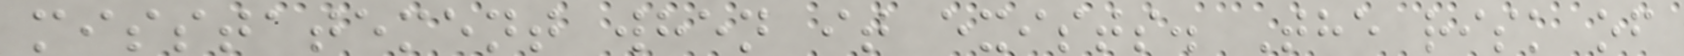misstatement when it exists. The risk of
